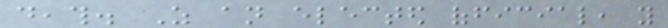death. As an elected official, you
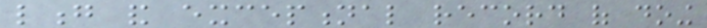long and exceptional record of doing
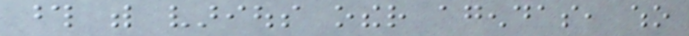those with various other agendas, who
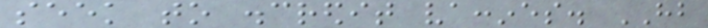seek to discredit vaccines. HB
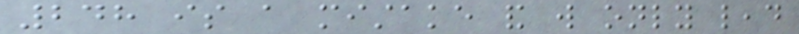248 is a mistake and will only lead
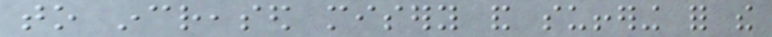to increased misery and suffering for the
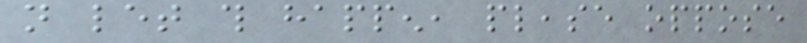not let this happen, please oppose
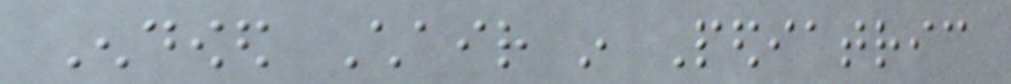Endowed Chair in Pediatric
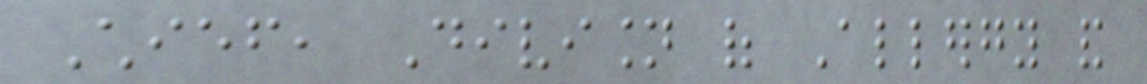Chief, Division of Allergy and
